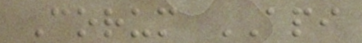Corum API
